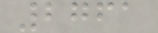2761
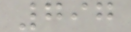797
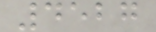4527
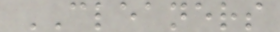CLEANERS
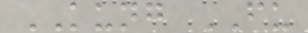KUNG FU
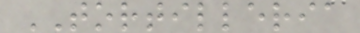TORTILLERIA
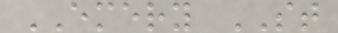EMERY ST
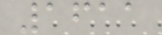1611
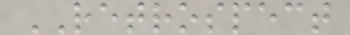RETROSPECT
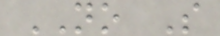NO S
